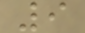9
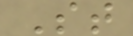St
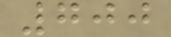700
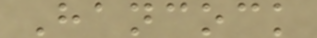Hancock
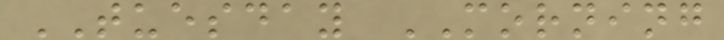TUESDAY MORNING
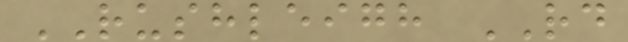RUSHLEIGH RD
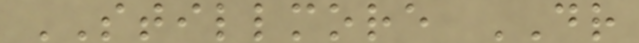STILLMORE DR
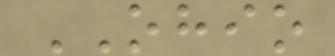OHIO
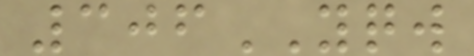306YQW
